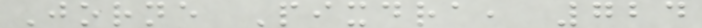Jorne Pixdra, 724
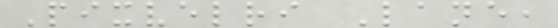Pixvelri Lane,
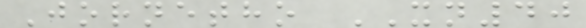Jornetho XN40
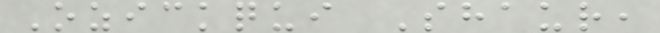Ozickqui Shaur,
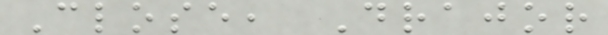Close, Drajor
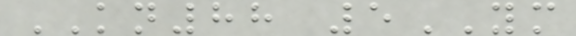KN88 5YM
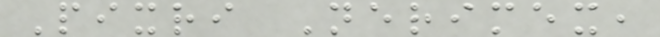Pixri Nerimex,
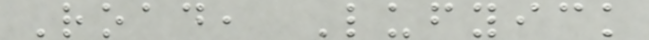Road, Lufyick
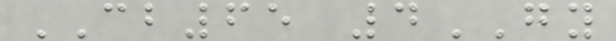CB65 4GY
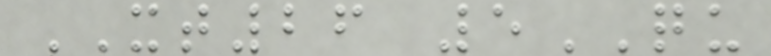XT26 5QU
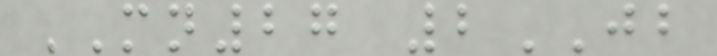MN27 2JB
